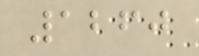1260
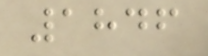1846
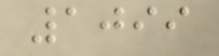1099
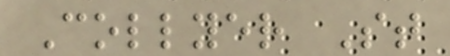Collyer St
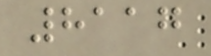8117
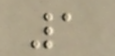1
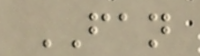FAN
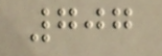707
